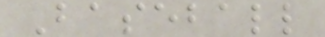Baseball
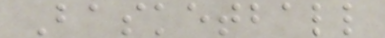Basketball
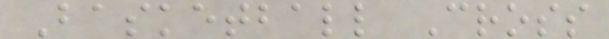Basketball Cross
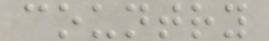country
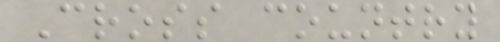Cross country
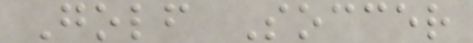Golf Soccer
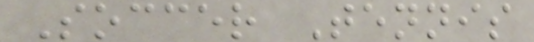Soccer Tennis
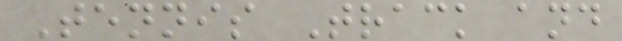Tennis Track and
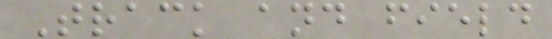Track and field
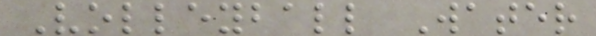Volleyball Water
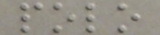polo
